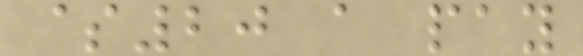$20 a pay
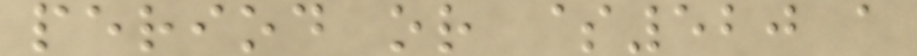period or $520 a
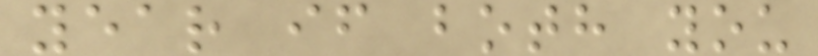year if both you
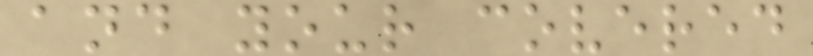and your covered
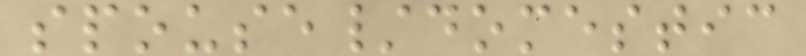spouse/domestic
